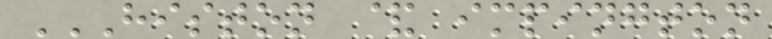HISTON & IMPINGTON
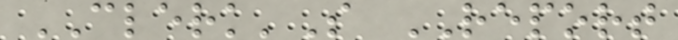CLERK'S REPORT
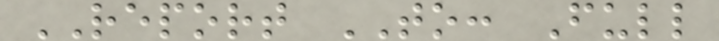REPORT TO: Full
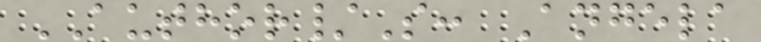AUTHOR/S: Angela
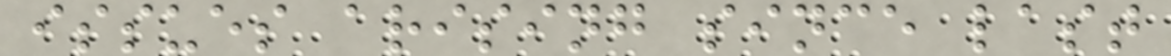issues arising since last
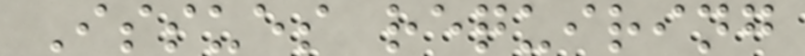Issues requiring
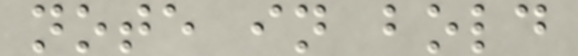note in bold
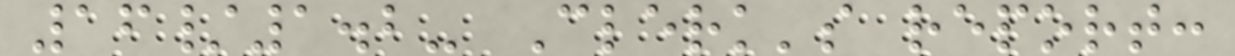16/1.2- Clerk's report:
